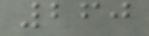260
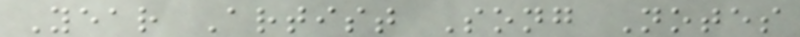Year Artist Song Notes
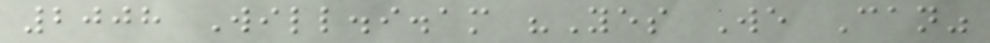2008 Will.i.am "Yes We Can"
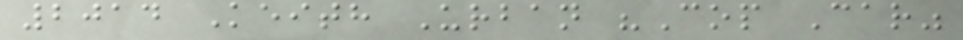2014 Keith Urban "Cop Car"
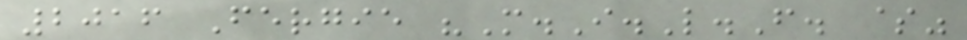2016 Fergie "M.I.L.F. $"
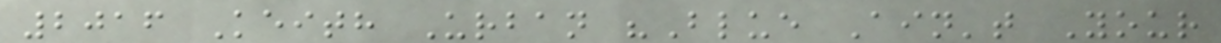2016 Keith Urban "Blue Ain't Your
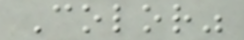Color"
